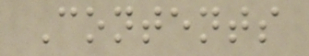Contents
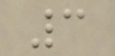3
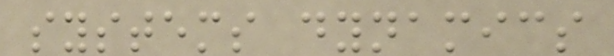systems dynamics
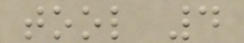tool 4
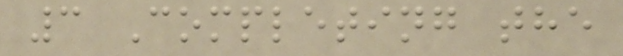3 Completing the
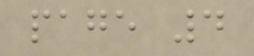page 4
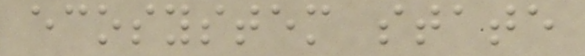ecosystem state
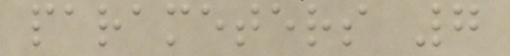parameters 7
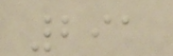291
